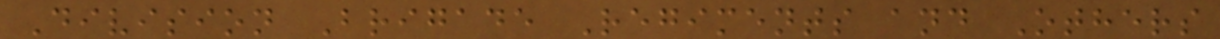Division Brigade Regiments and Others
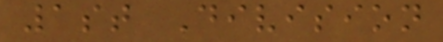1st Division
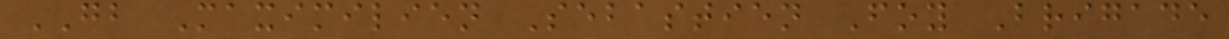GB Maximilien Sebastien Foy Brigade
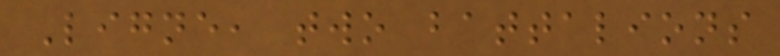Ligne, two battalions
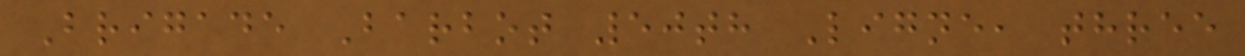Brigade Barbot 50th Ligne, three
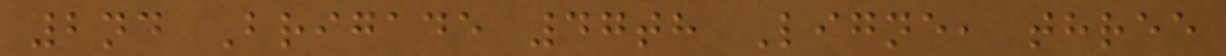2nd Brigade 47th Ligne, three
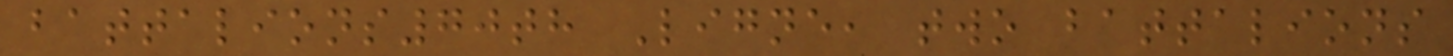battalions70th Ligne, two battalions
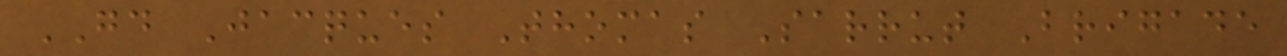GD Jacques Thomas Sarrut Brigade
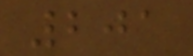201
